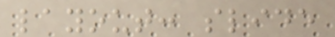layout: slide
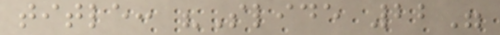title: "Slide 22"
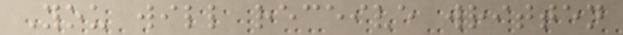You will receive written
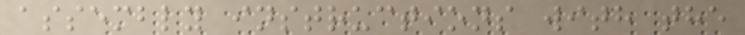assembly instructions with the
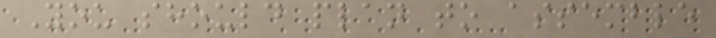You should plan to assemble
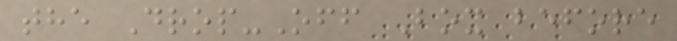the Drop-Off Box before
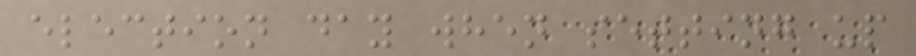election day when setting up
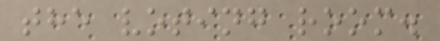the voting room.
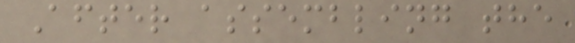After assembling the
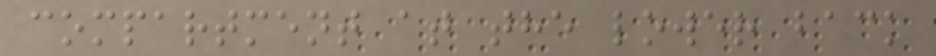compartment at the lower back
